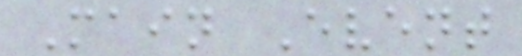Main Event
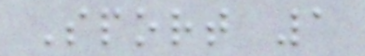Sport 1
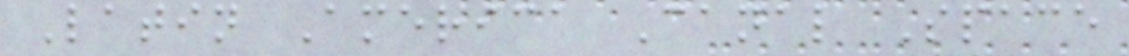Latin America Canal Space
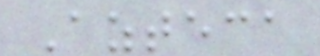Azteca
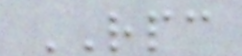RPC
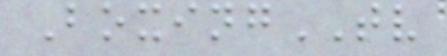BoxingTV
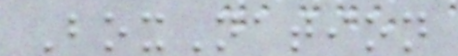BoxNation
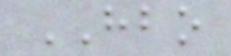HBO
